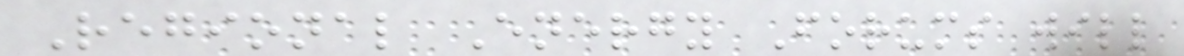Regional Energy Forums will
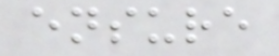ensure
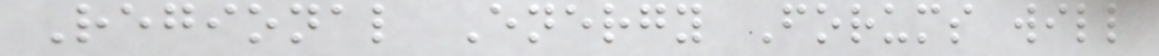Regional Energy Forums will
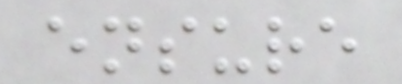ensure
